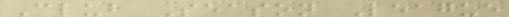Club Season League
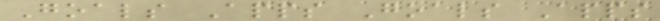Goals Apps Goals Apps
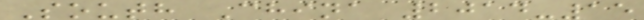South China 2014-15
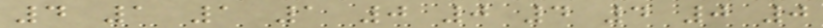4 1 1 1 0 0 4 4 0 0
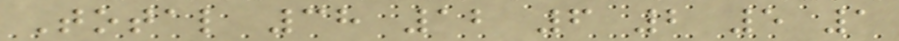Total 38 12 6 2 5 1
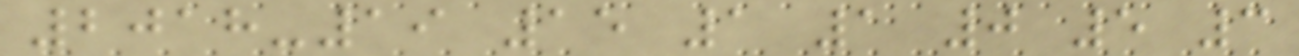2018-19 15 1 1 0 5 3
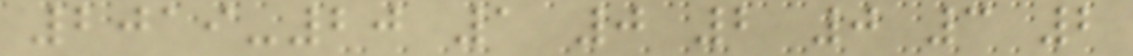2019-20 1 0 2 0 3 2
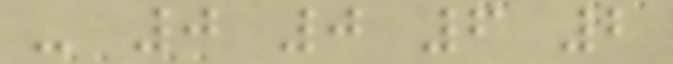- 0 0 6 2
